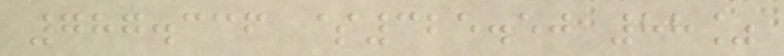787.336 $325.50 88%
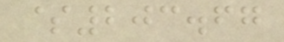$203.67
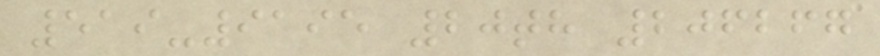519-9195 20th 206267
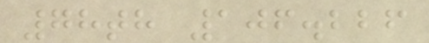78th 106.226
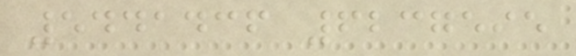5441436 6237595
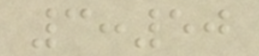3:50
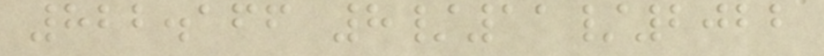822.166 8/11/2022
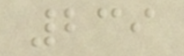239
